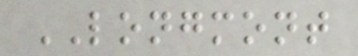LONGMONT
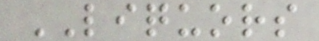LIQUORS
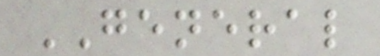GENERAL
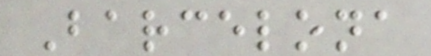Barcelona
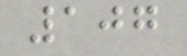107
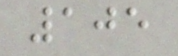105
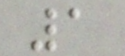1
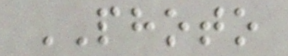PHOTO
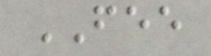FEE
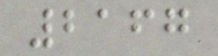2167
